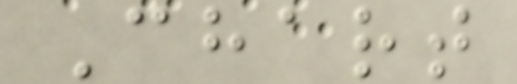Chart
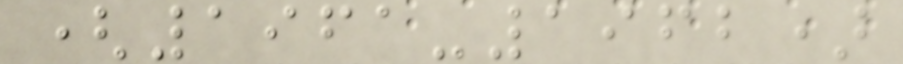(1961-1962)
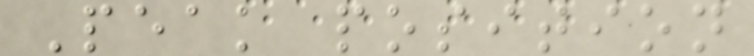Peak position
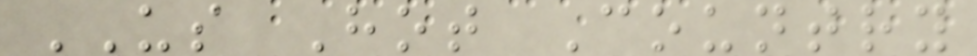US Hot Country
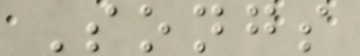Songs
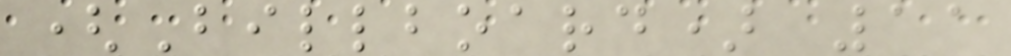(Billboard) 11
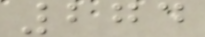274
